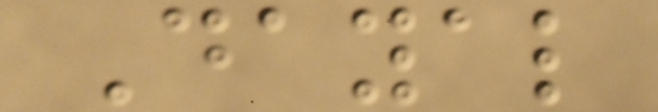Dayal
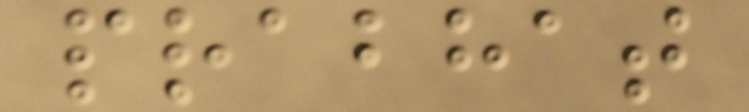prabhat
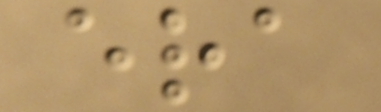era
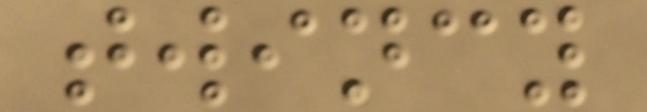twincy
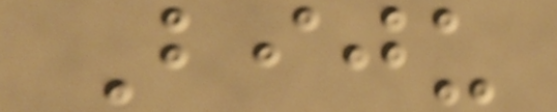Biju
